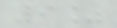9%
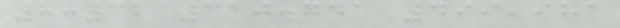8:32 310.741 499,981
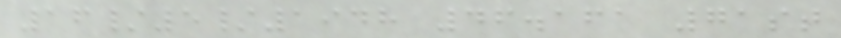16/5/1948 46.161 71st
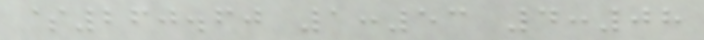$260.60 1:53 4:08
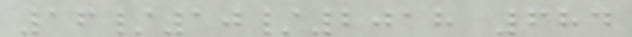16/10/2018 684
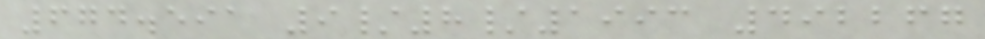674.591 9/8/1993 492267
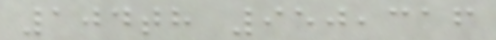104th 950,316
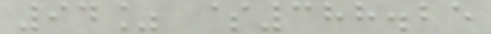94% $388.25
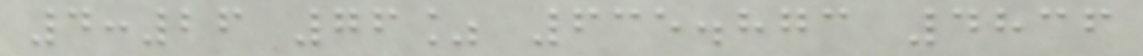4:26 76% 635.873 4836
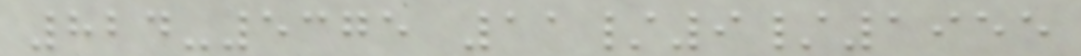824-5375 11/9/1955
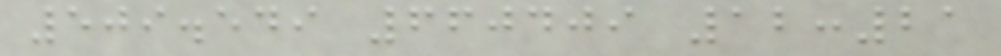509.549 660409 12:21
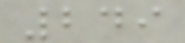249
